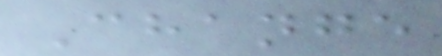Change
